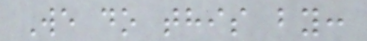We do this by:
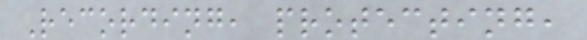Recording, protecting,
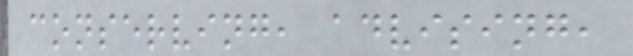conserving, advising,
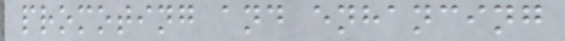promoting and enhancing
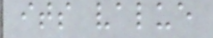its value
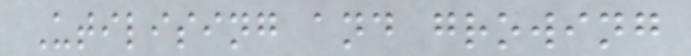Utilising and growing
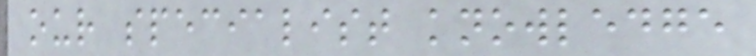our specialist knowledge
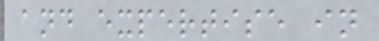and expertise in
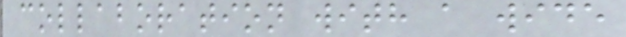collaboration with a wide
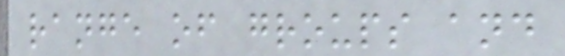range of groups and
